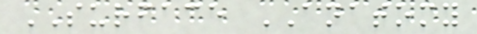SURFACE ANATOMY
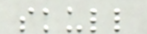skull
